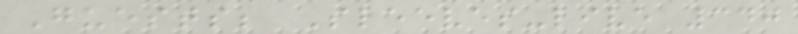Guests; Sleeves-live 340
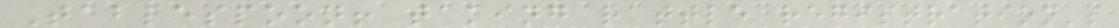Tablespoon! taking rattle registration's
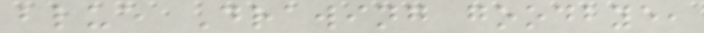blue Drawing goodbye,
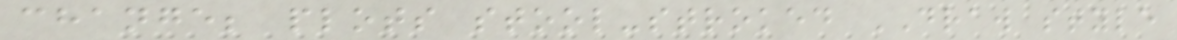change; plots stool-stroked DRAW style
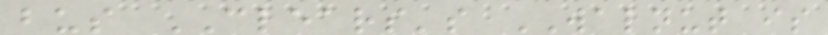bus CLEARS's WALNUT is
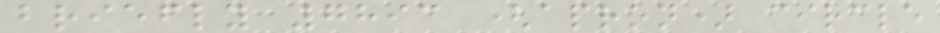briefly 7893 (apron) circle
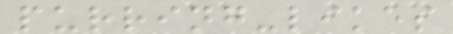purring-likes
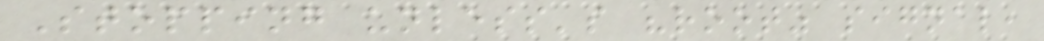Stopping unless's "root" signal,
